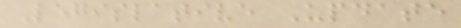Legislative Update
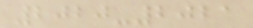2020-2021
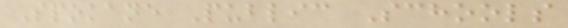Spokane Public Schools
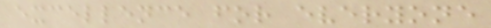excellence for everyone
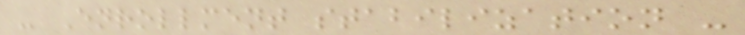- Enrollment stabilization -
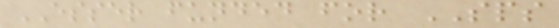ESSER funded for SPS
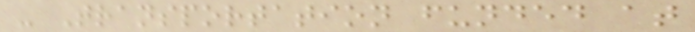- Transportation funded at
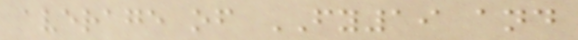average of FY19 and
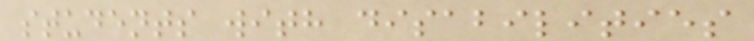students with disabilities
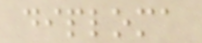diploma
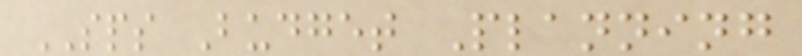SPS Budget Planning
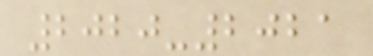2020-2021
